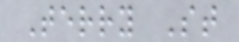Terry St
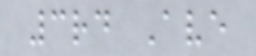3rd Ave
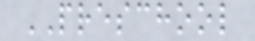PRESCHOOL
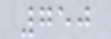750
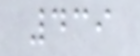439
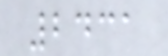2431
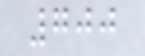700
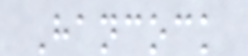Hancock
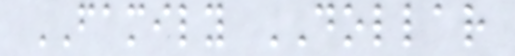FAMILY DOLLAR
